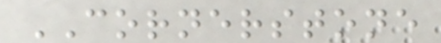CORNERSTONE
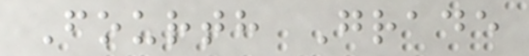Fourth Grade
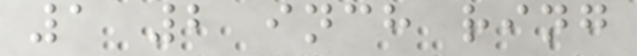1 2 inch ring
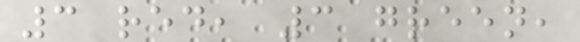3 red, 3 green,
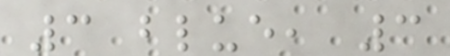3 blue, 3
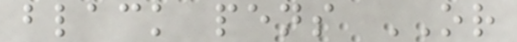black pens OR
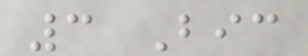3 Bic
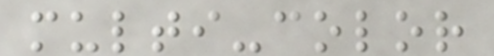multi-color
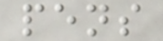pens
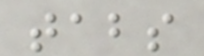tabs
